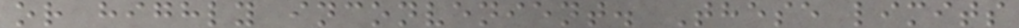or highly inconvenient. These limits
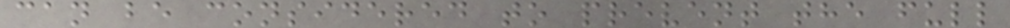can be considered to prevent the full
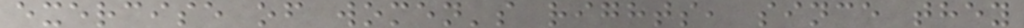exercise of women's rights, since they
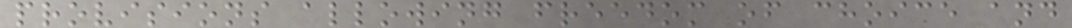provisions allowing freedom of choice and
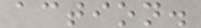action.
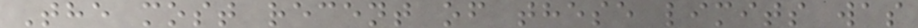The most recent of these limits was
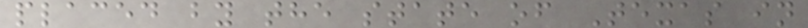placed by the state of Texas in
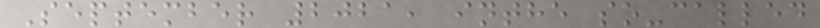September 2021, inthe so-called
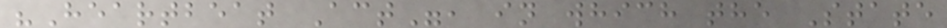"Heartbeat Act", in which the State
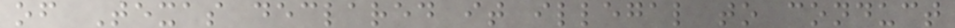of Texas declared it illegal to conduct
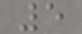5
